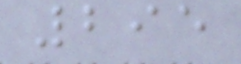295
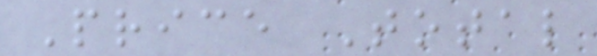Price Total
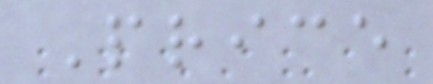Price
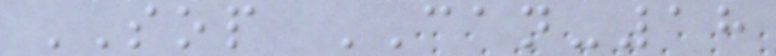SOP CAN-18
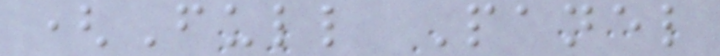(Full Panel
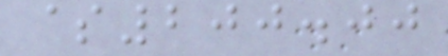$200.00
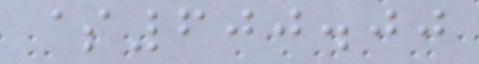$600.00
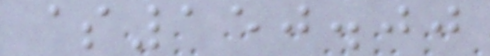$150.00
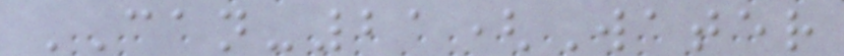CAN-21(Water
